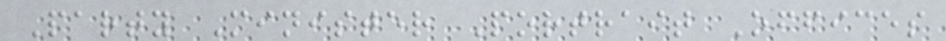Party Minister Portrait Offices
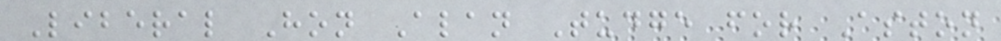Liberal Hon Alan Tudge for Aston
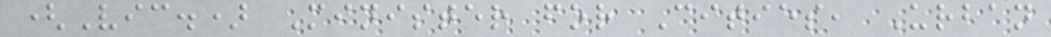(Vic.) Minister for Cities, Urban
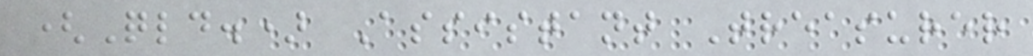(Qld.) Assistant Treasurer
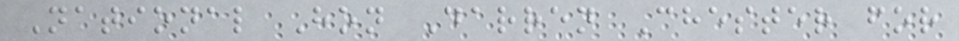National Hon Darren Chester for
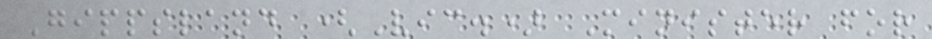Gippsland (Vic.) Minister for
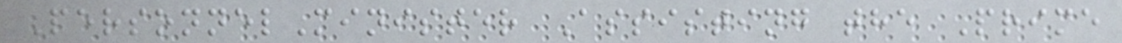PersonnelMinister Assisting the Prime
